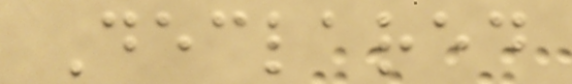Declared
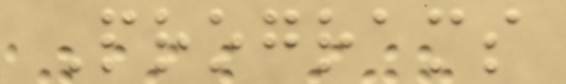Programs
